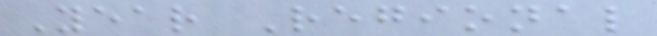Year Regional
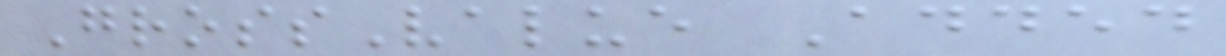GrossValue Added
